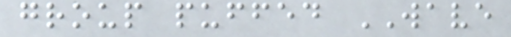group puffed WAVE
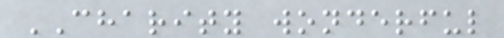CHARITY wonderful
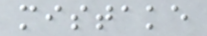mistake
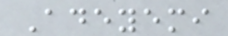Adeyemi
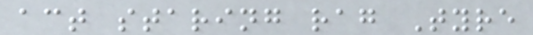act staring rag Tyre
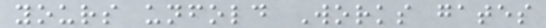yours unfold Works gates
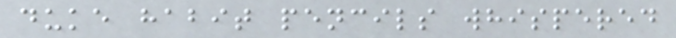duke habit pencils whispered
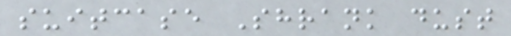suitcase Shrank dust
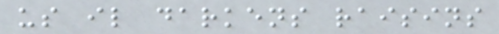us il darkens raisins
